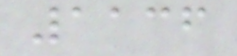1136
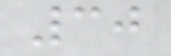30
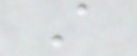A
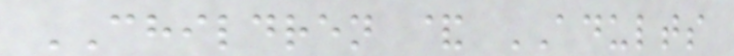CHILDREN & ADULTS
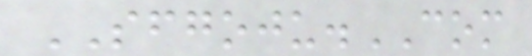SFGOJU.COM
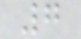7
